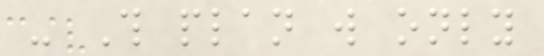- This plan will only
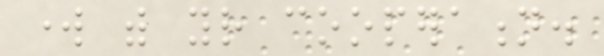work with your cooperation.
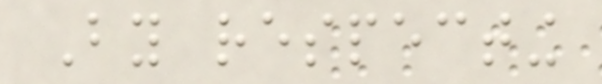By respecting
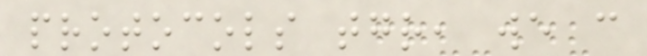protocols together, we can
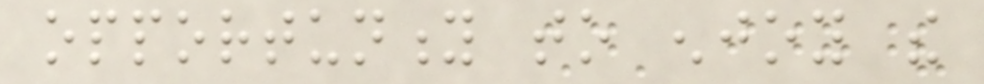opportunity to enjoy the
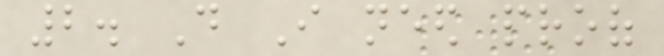2. Do I need proof
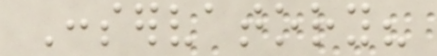Conservatory?
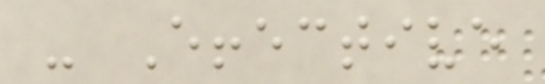- Effective
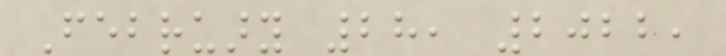February 28, 2022,
